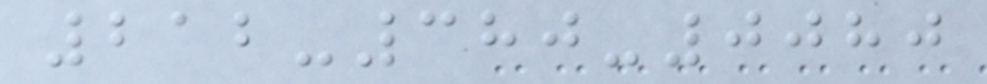212-380-0080
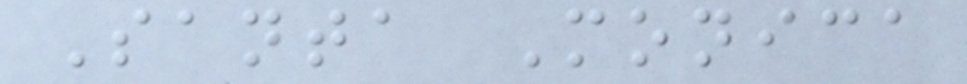Santa Monica
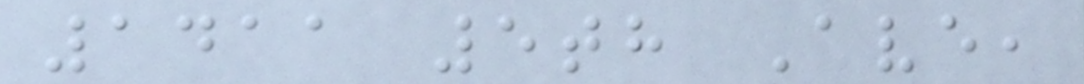1411 5th Ave,
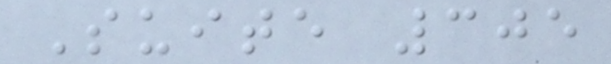Suite 305
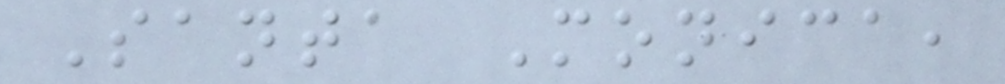Santa Monica,
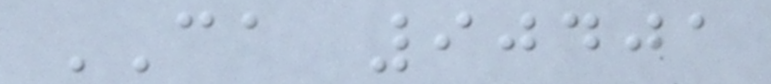CA 90401
